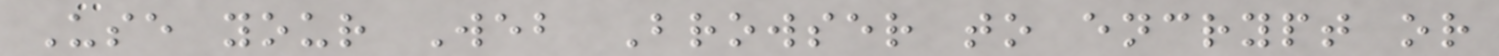Use your Web Browser to encrypt or
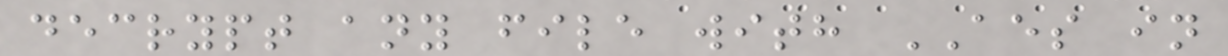decrypt any file with AES in
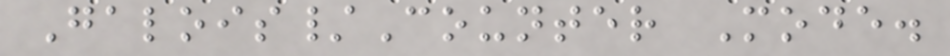Galois/Counter Mode.
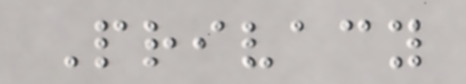Privacy
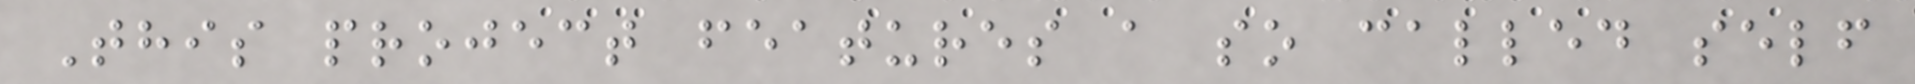This project features a so called self
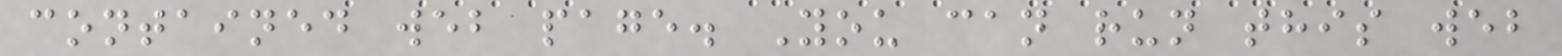contained web page. You can run this web
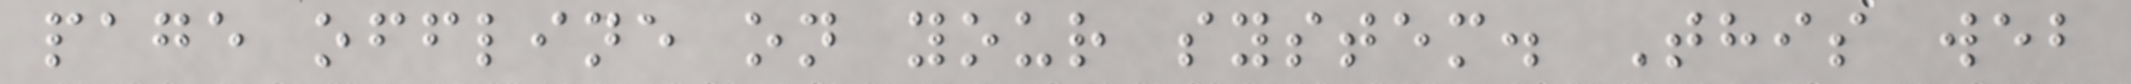page offline on your system. This web
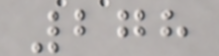278
